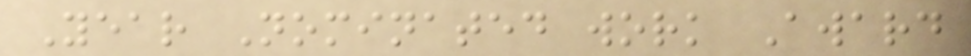Year Nominated work Award
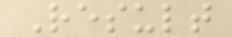Result
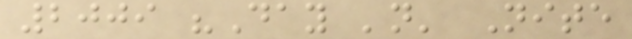2009 "Day 'n' Nite
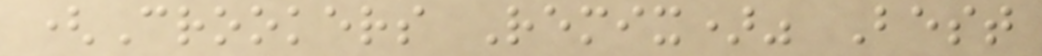(Crookers Remix)" Best
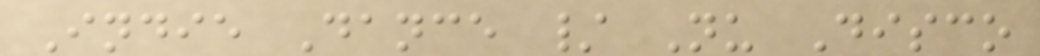Indie Dance / Nu Disco
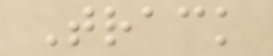Track
